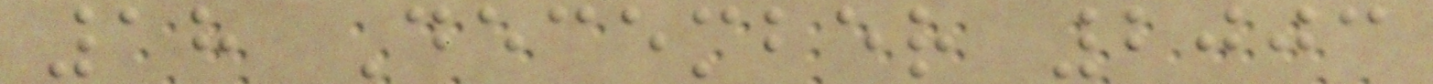18 December 2003
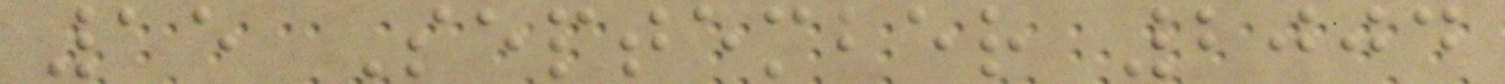15 September 2004
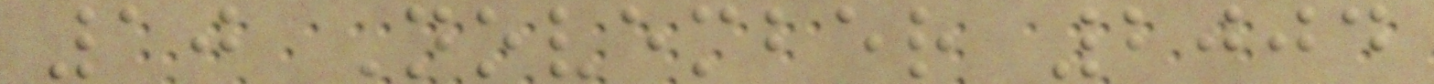10 November 2004
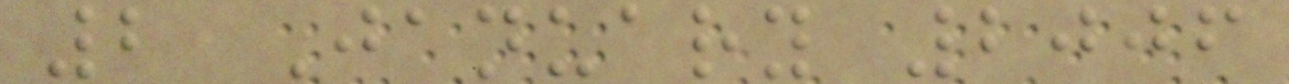2 January 2006
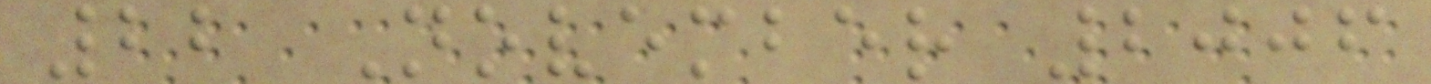22 November 2006
